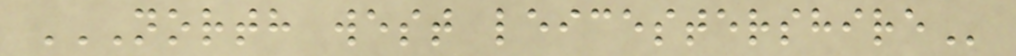NORTH WEST LEICESTERSHIRE
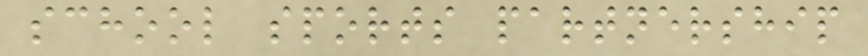school sports partnership
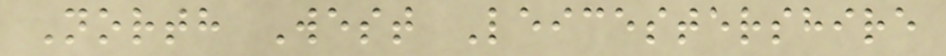North West Leicestershire
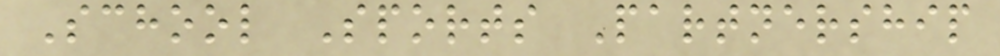School Sports Partnership
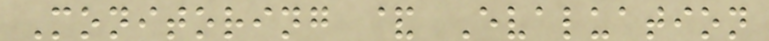Monitoring & Evaluation
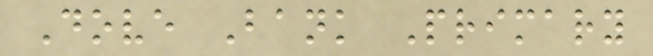Dove Bank Primary
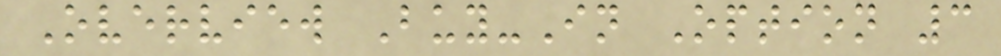Overview Buy-In Option 3
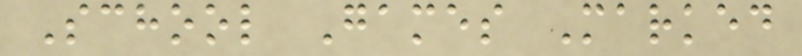School Games Marked
